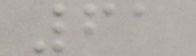61
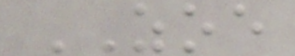ZOE
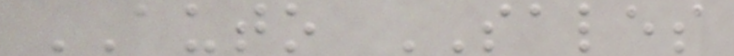AUTO SALES
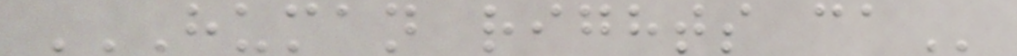HUMAN RIGHTS CA
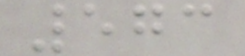573
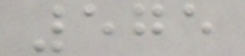575
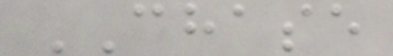CHASE
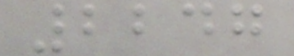2247
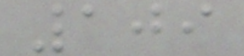109
